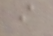i
